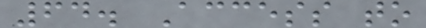64. Access to
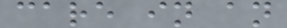care in an
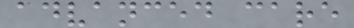advanced care
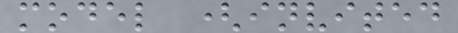model (invited
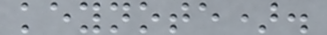keynote).
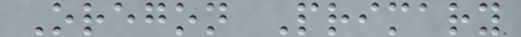Oregon Primary
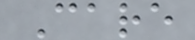Care
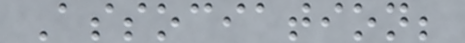Association;
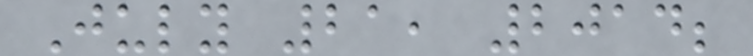July 21, 2014;
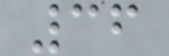36
